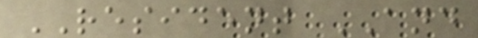RESIDENT AND
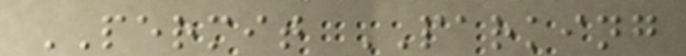PERMIT PARKING
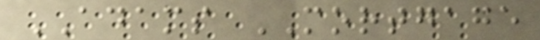ADAMS MORTGAGE
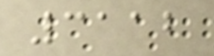3112
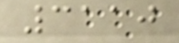3110
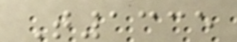T1335
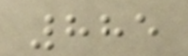885
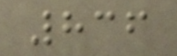836
